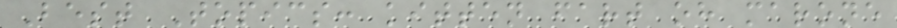Best Topics: kitten fart oh marone
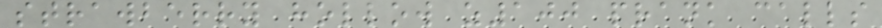strawberry hollow z100 prank calls
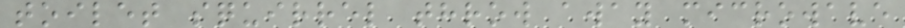toilet squirrel throw away microwave
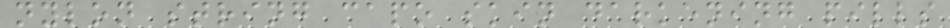nylon string capo skin darkening pills
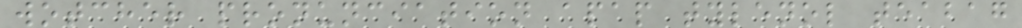wotcher pronunciation apap tylenol teabag
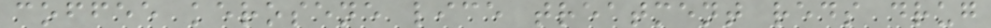coffee kerosene lice treatment reds drug
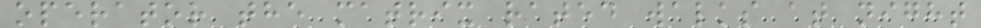operator the matrix rated walks at night
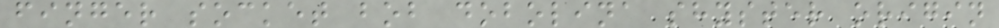finger socket bob dobolina shyster origin
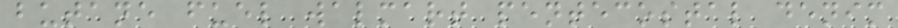butane fuel walmart pentecostal denim
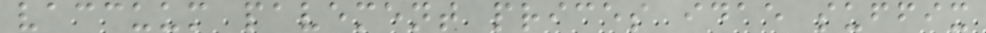vaccuum pavement prices idae suffix
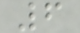6
